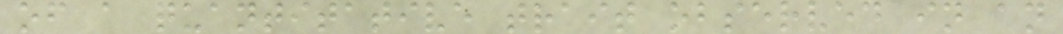of a quantitative trait observed in an
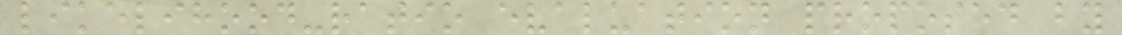likelihood-ratio evaluation proposed by
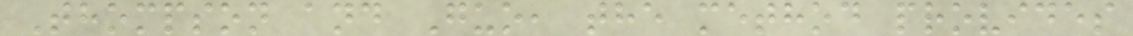Thompson and Guo, the method provides
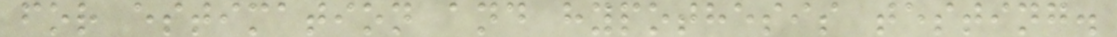for estimation and hypothesis testing.
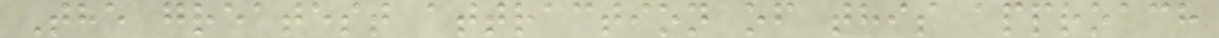The greatest attraction of this approach
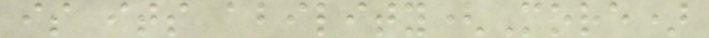is its ability(More)
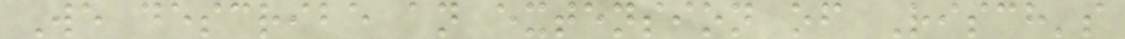We describe an extension of Risch's
